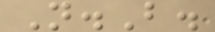N.B.
